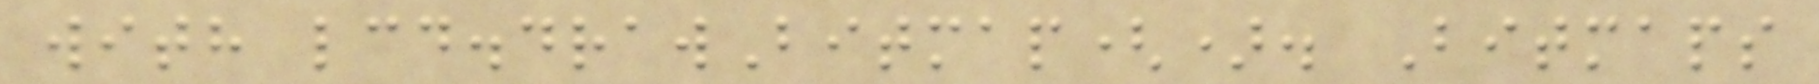with lcd.drawBitmap(). Bitmaps
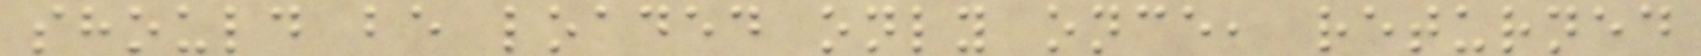should be loaded only once, returned
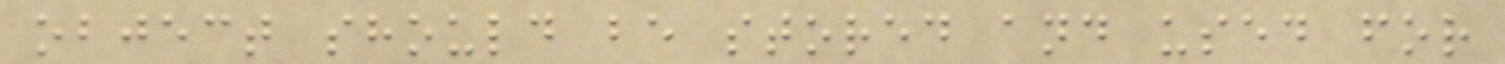object should be stored and used for
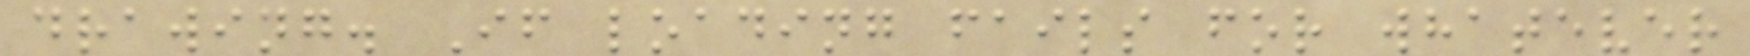drawing. If loading fails for whatever
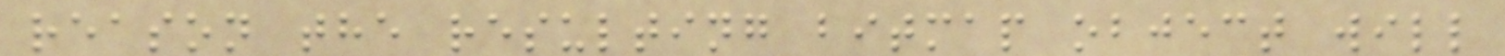reason the resulting bitmap object will
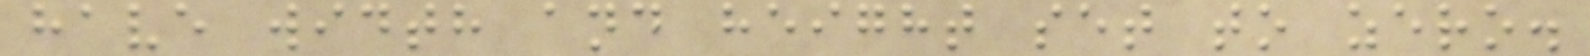have width and height set to zero.
